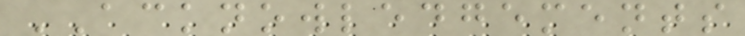ACKNOWLEDGEMENTS
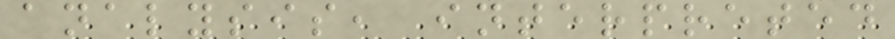analysis, interpreted
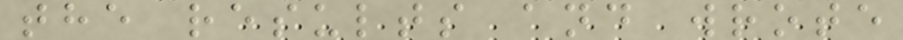the results and wrote
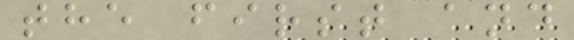the first and
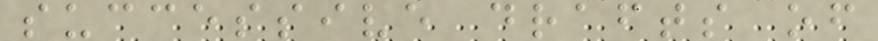successive drafts of
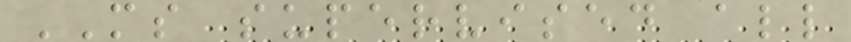MS supervised all
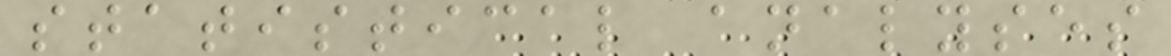statistical analyses
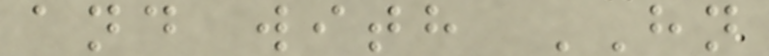and with HN
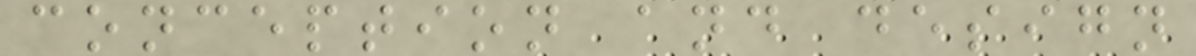conception and design
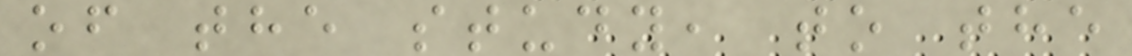of the study, to the
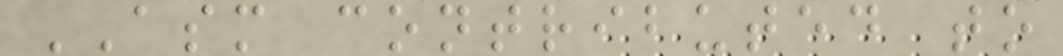ASM contributed to
